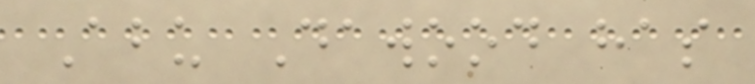Abu Dawood has
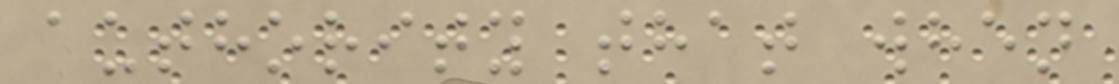authority that when
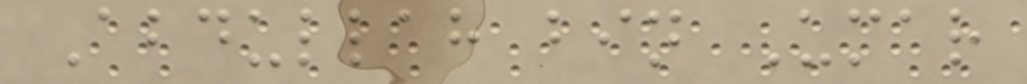Abdullah bin Umar
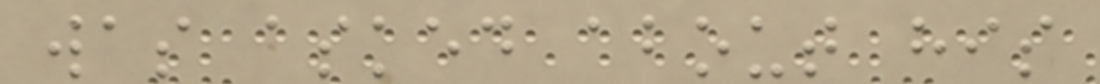was asked about his
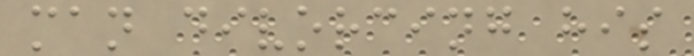man divorcing his
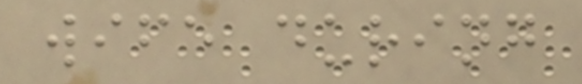wife during
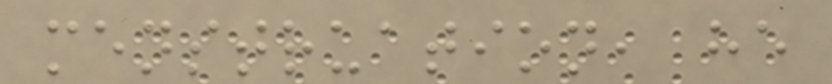menstruation, he
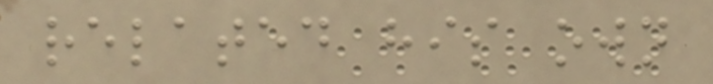related his own
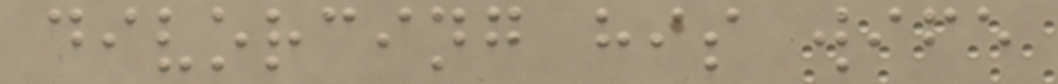divorcing his wife
